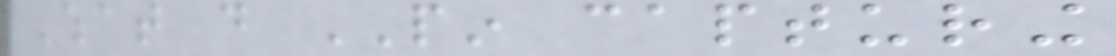What do PIN capturing
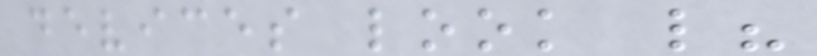devices look like?
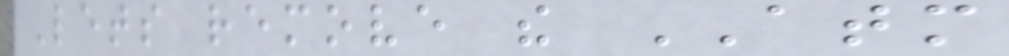Lets remove the ATM
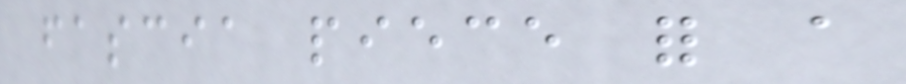fascia piece for a
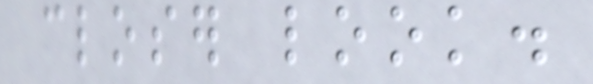closer look.
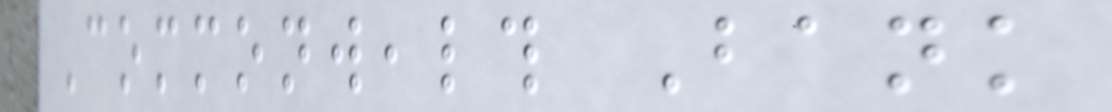Commonwealth Bank
